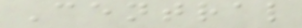Central
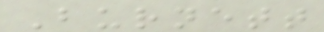Burnett
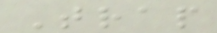Trap
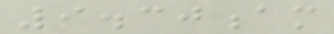9.30am
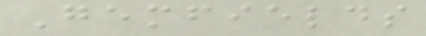Gemfields
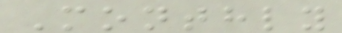Monthly
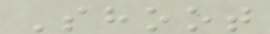Shoot
